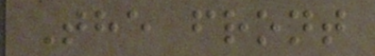The front
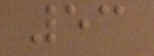53
